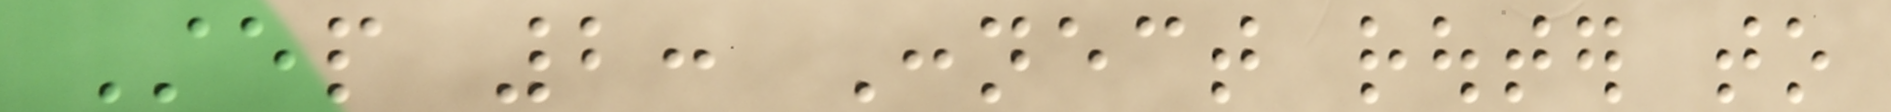Step 2: Connect router to
